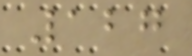127
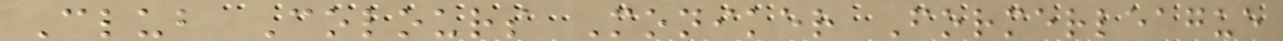Club Colours Moniker Formerleague
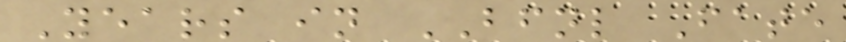Years in BFNL Fate
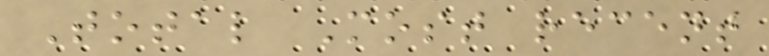Total Most recent
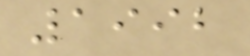1992
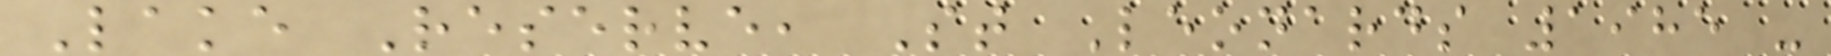Lake Reserve, St Leonards 1985 -
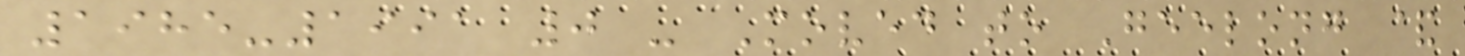1985-1991 0 - Moved to Geelong &
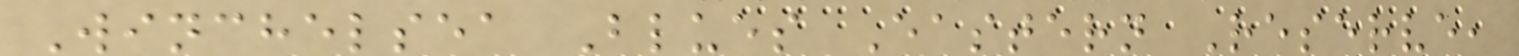Winchelsea Blues Eastern Reserve,
